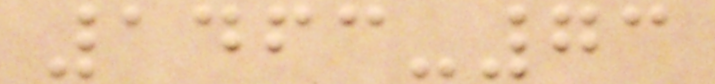1463-73
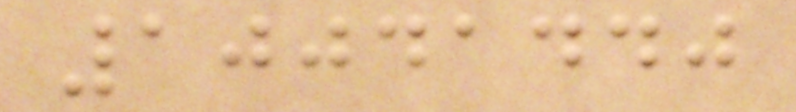10041440
